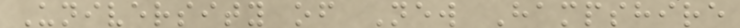University of New Hampshire
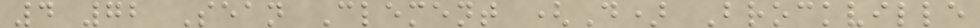4 72 Sean Clement (D) Brockville
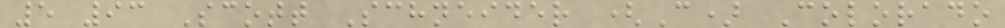5 93 Scott Schneider (C) Colorado
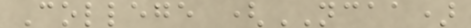College (NCAA)
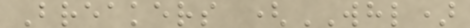Breakers (WHL)
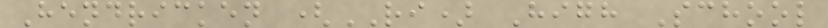Hendricken (RI) High School
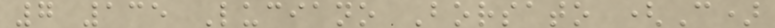7 135 Luciano Borsato (C)
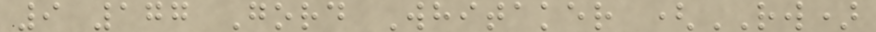9 177 Gord Whitaker (RW)
